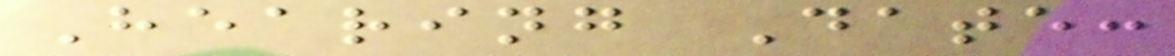Hearing Date:
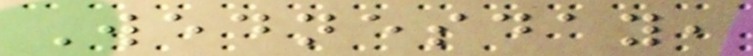Wednesday,
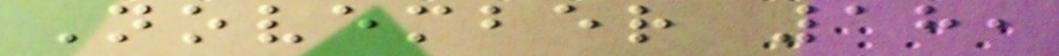November 18,
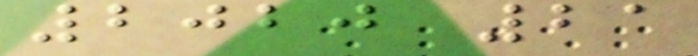2020 21
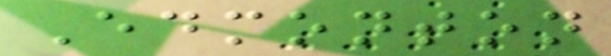Edmonton
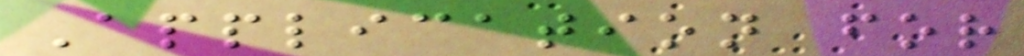Application for
